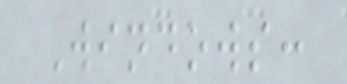Windows:
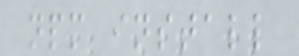npm install
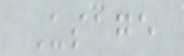Usage
